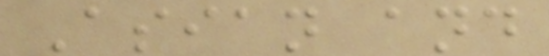Asian and
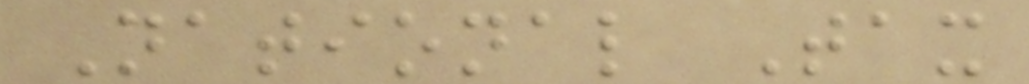National Tax
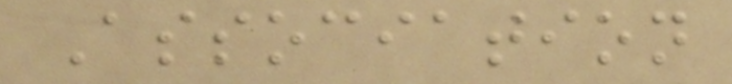Association
